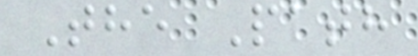The Path
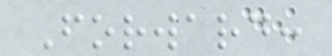Forward:
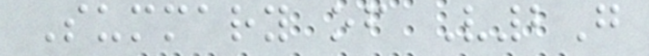Summary of V2G
